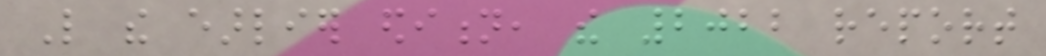Like the earlier edition, the 2022 report
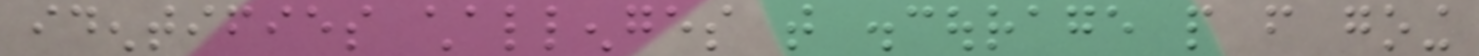identifies challenges that discourage people from going
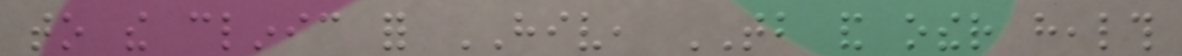to the clinic for HIV, TB and other health
